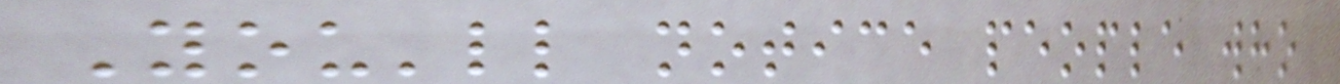You'll notice people who
